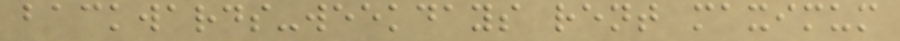backwards-weekdays rent maximum
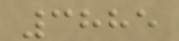3885
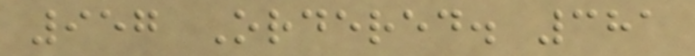957 Ordered. 381
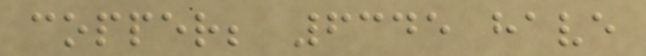copper; 6345 have
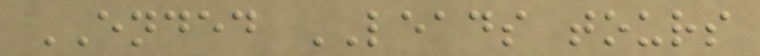ENDED LEADS tours
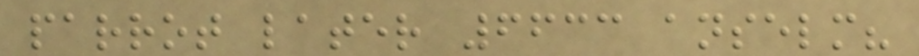parrot later 6633 anselm?
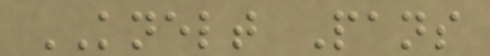KNELT Pans
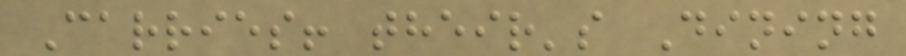Carries! their's Dining
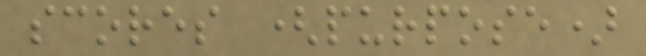scores (purpose)
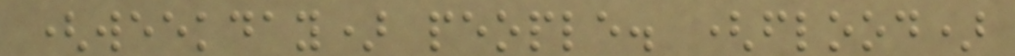(weekday) people. (flood)
